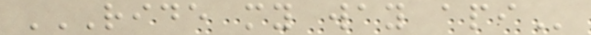RIDE MY WAY API
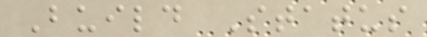Build Status
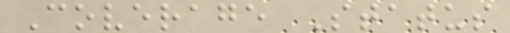Coverage Status
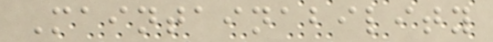Maintainability
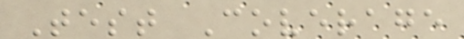Test Coverage
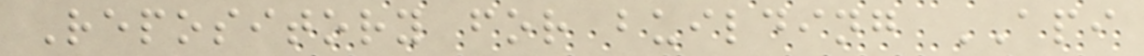Repository for building API
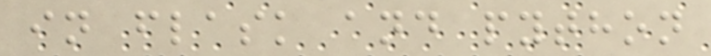in flask and python
